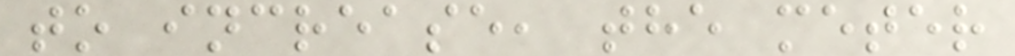to increase, the meter
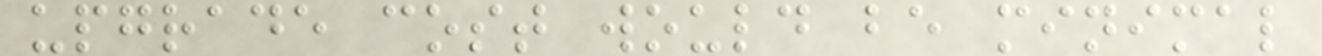upgrade cost would be minimal
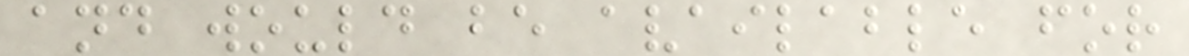and would be available for
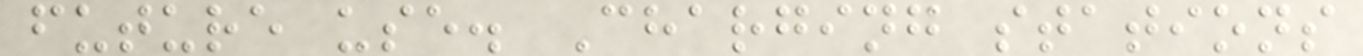future use. Charging stations
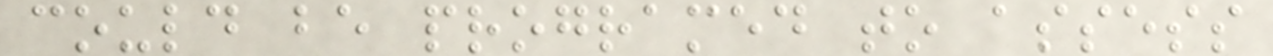could be programed to assess
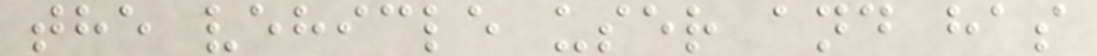the vehicle user and has
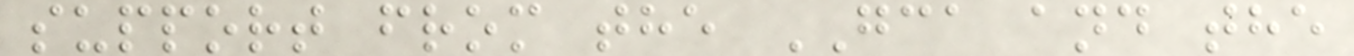support from the GCA and the
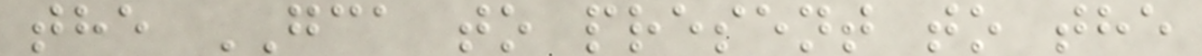the GCA to present to the
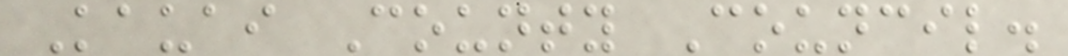Kauai County Council.
